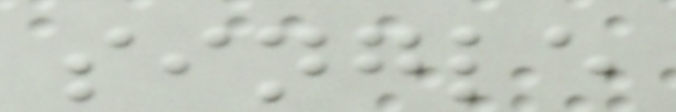single
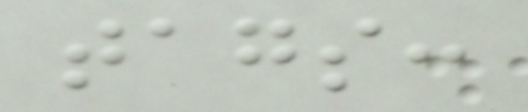tags:
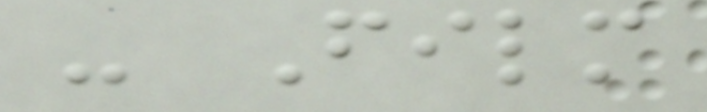- Film
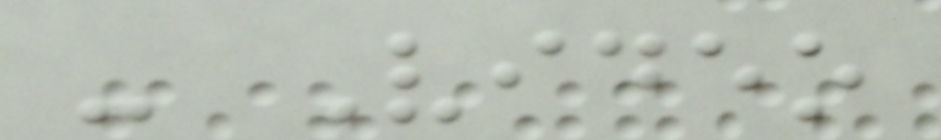- Video
